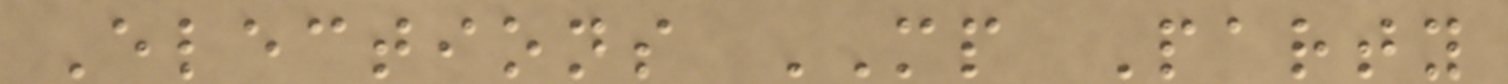Elections MP Party
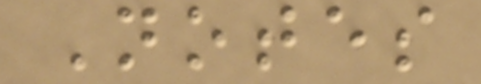Notes
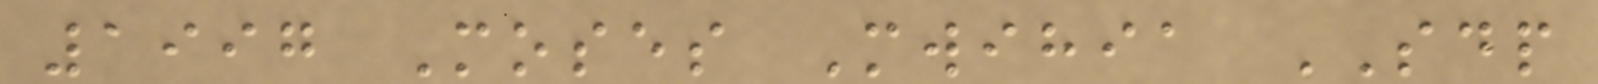1997 Moses Mwihia SDP
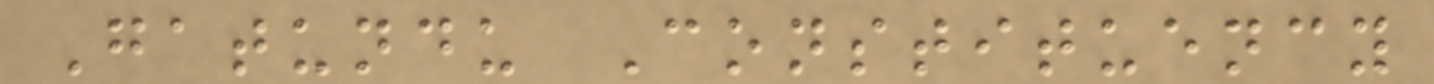Gatundu Constituency
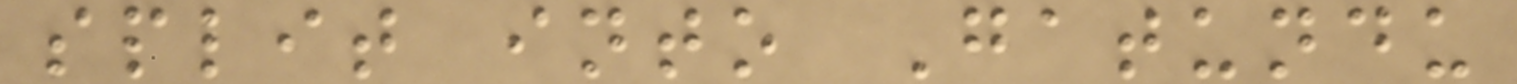split into Gatundu
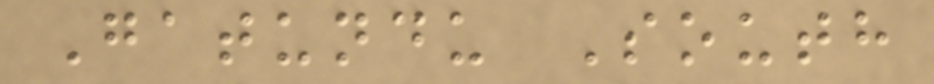Gatundu South
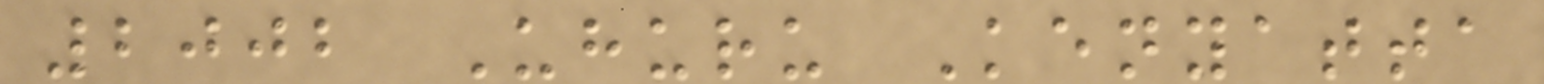2002 Uhuru Kenyatta
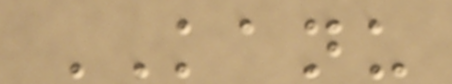KANU
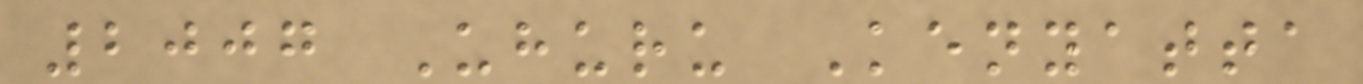2007 Uhuru Kenyatta
